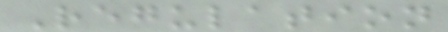Regulation
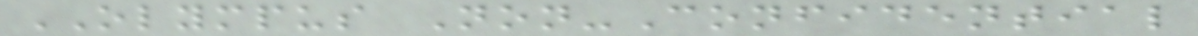OLYMPUS Non-Confidential
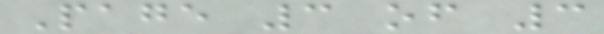Page 3 of 3
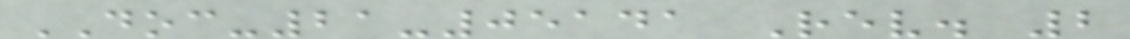DOC-21-05141 Rev. 2
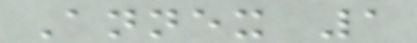Annex 1
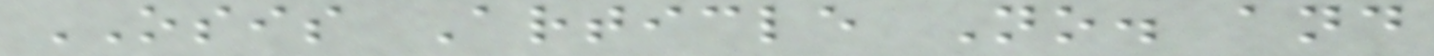OSIS Article No. and
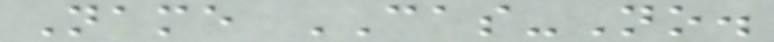Name CAS-No.
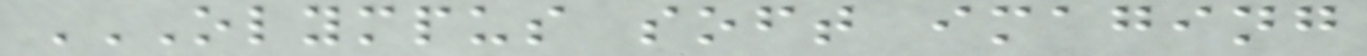OLYMPUS SOFT IMAGING
